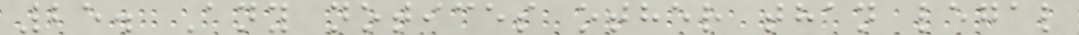25. Any notices other than legal
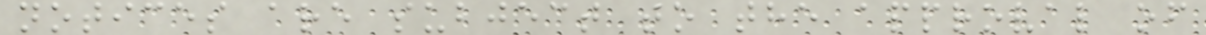notices are subject to the approval of
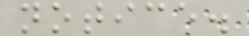notice.
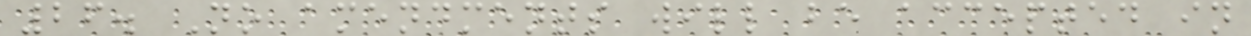26. No amendments will be accepted in
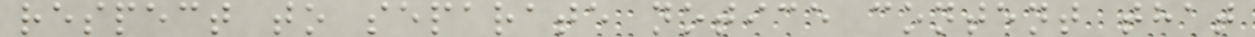respect to separate notice content that
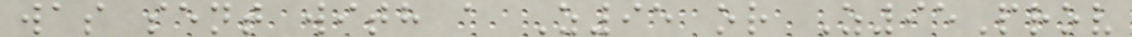was sent with a Z95 or Z95Prov
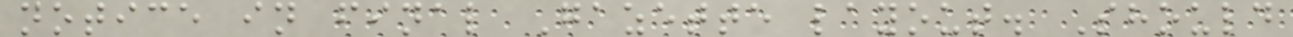notice in final Gazette layout. Should
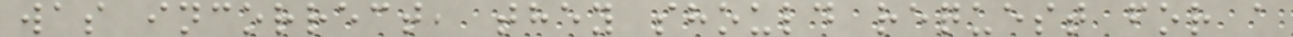was incorrect, they should request for a
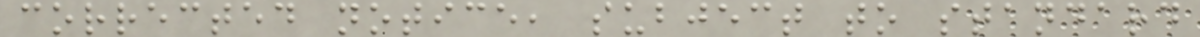corrected notice, subject to standard
